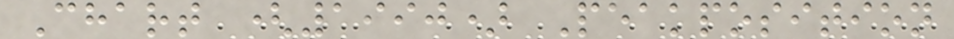Chart (1990) Peakposition
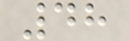48
